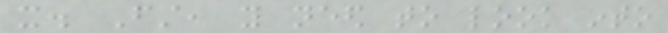it. First, you need to look into
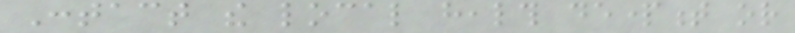Contact the local health department or
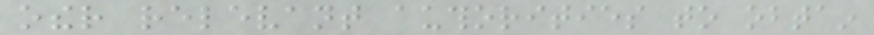other relevant authorities to obtain
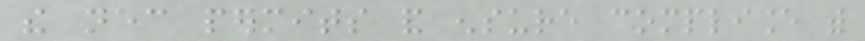the necessary permits and ensure compliance with
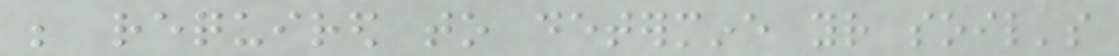be required to determine your soil's
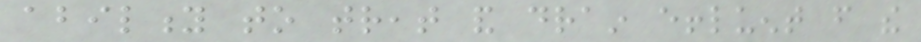ability to treat and drain effluent from the
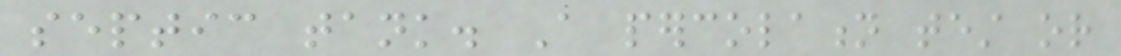septic tank. A percolation test or
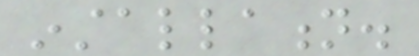installation.
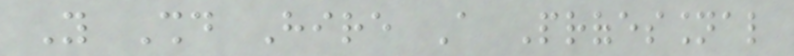You Should Hire A Professional
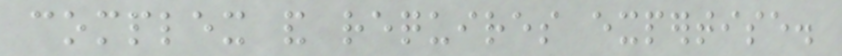complex and requires expertise.
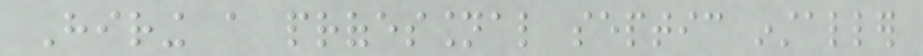Hiring a professional septic installer
